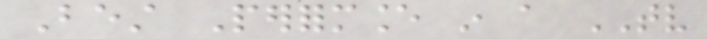Best Performance in a TV
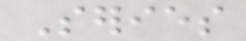Series
